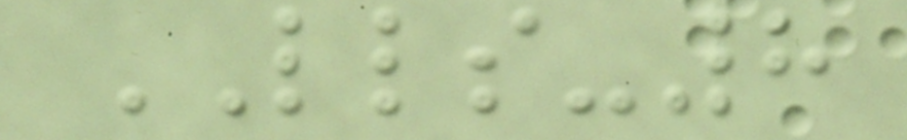LLS-8
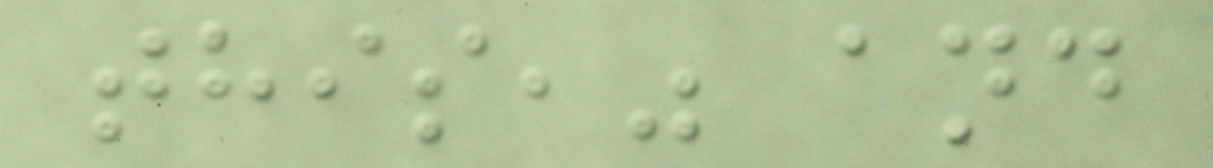this," and
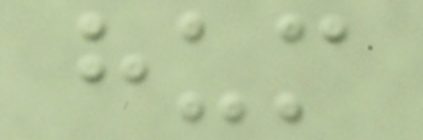hum
